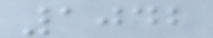1042
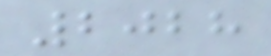2028
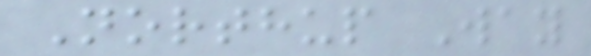Northup Way
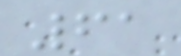61
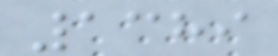1389
